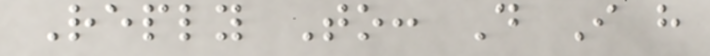Reply To: Do I have
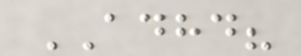ADHD?
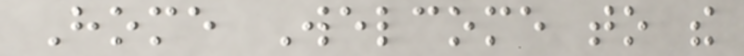Home Welcome to the
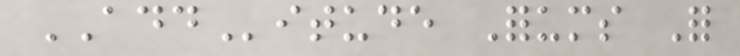ADDitude Forums For
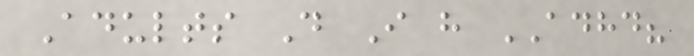Adults Do I have ADHD?
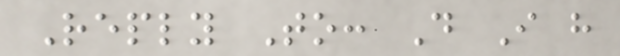Reply To: Do I have
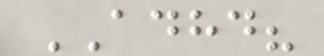ADHD?
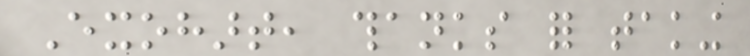Exohart, thanks for taking
